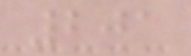201
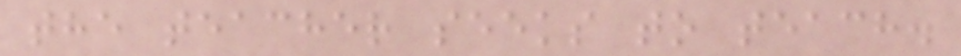the teacher seeks to teach.
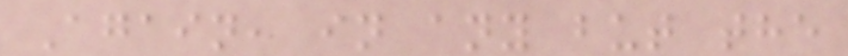Again, in any but the
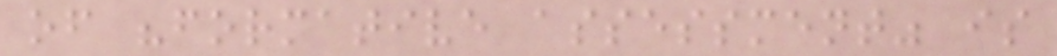of "formative assessment" is
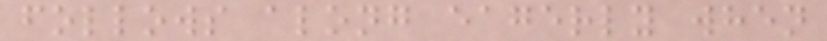follows along eagerly when
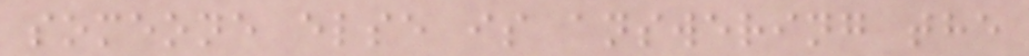someone else is answering the
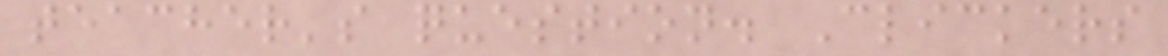teacher's question. Clickers
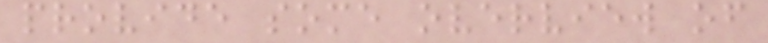provide some overview of
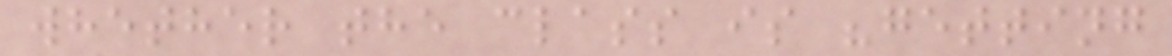whether the class is "getting
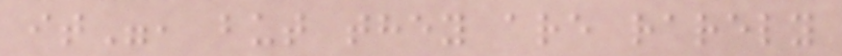it", but they are rarely
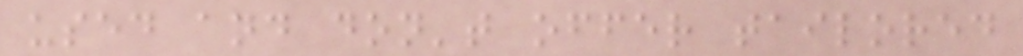used and don't offer tailored
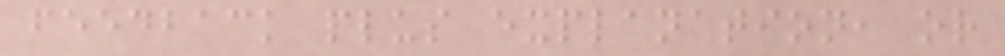feedback plus explanation, or
